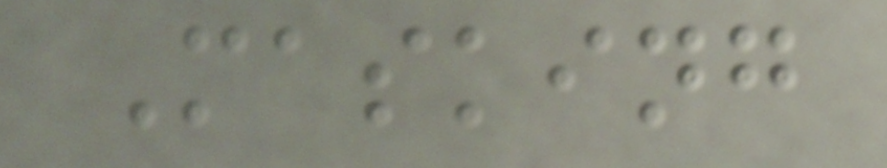Masking
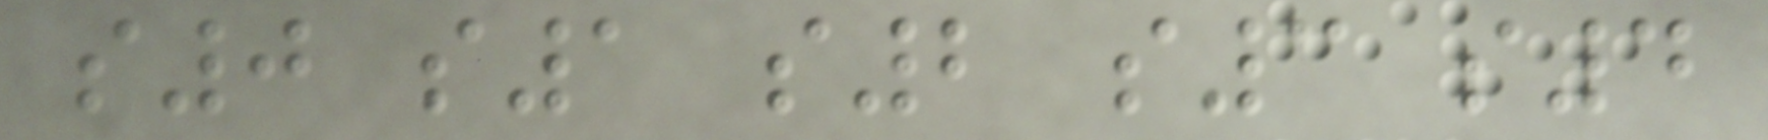s0 s1 s2 s3 s4
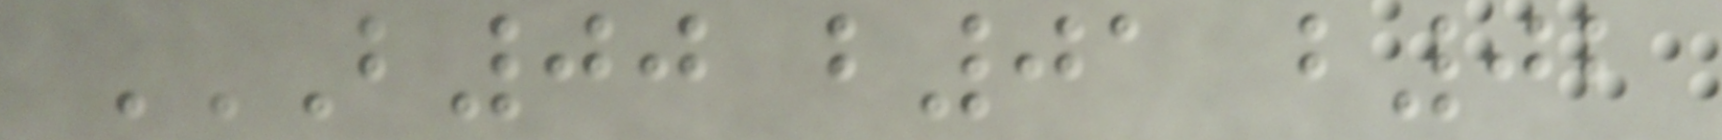B00 B01 B02
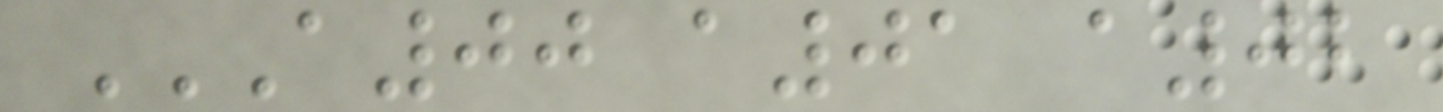A00 A01 A02
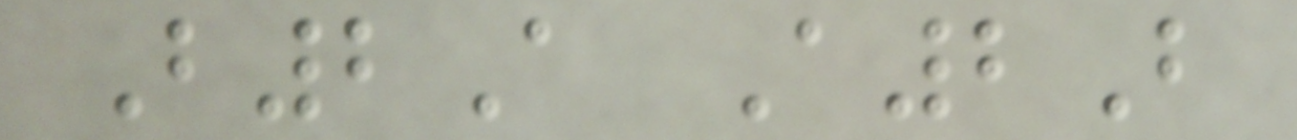B2A A2B
